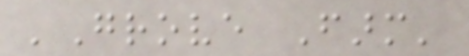'Grove Farm'
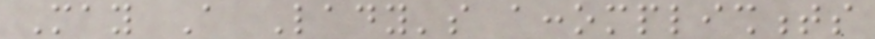May A Lady's accomplishments
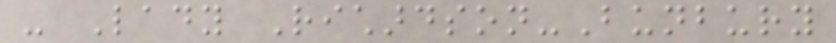- Lady Richardson-Bunbury
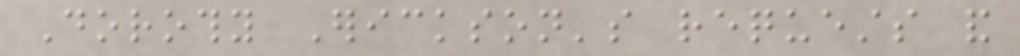Dorothy Erickson's requests and
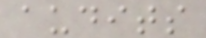audits
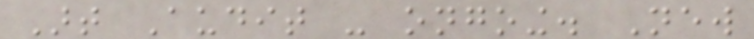Art Audit - ongoing. New
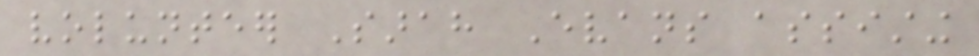volunteer Sarah Evans assisting
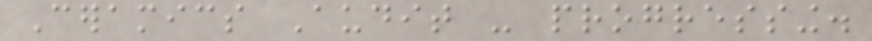Ceramics Audit - progressing.
